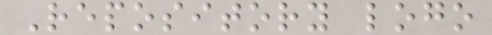Repository logo
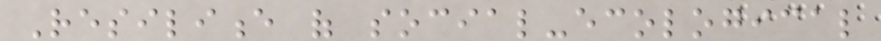Resilience of social-ecological
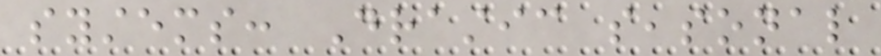systems: Drastic seasonal
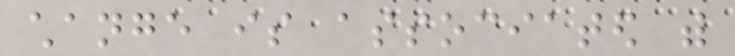change is associated with
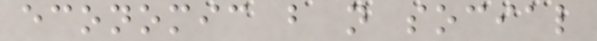economic but not social
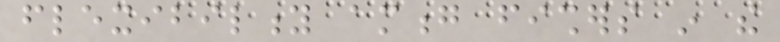flexibility among fishers in the
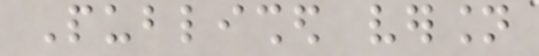Published version
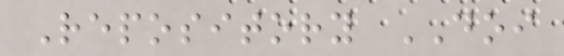Repository DOI
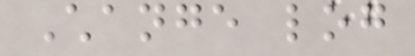Change log
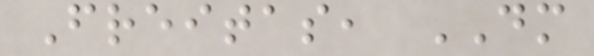Freitas, DM
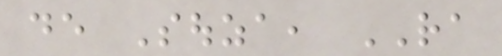de Souza, RA
